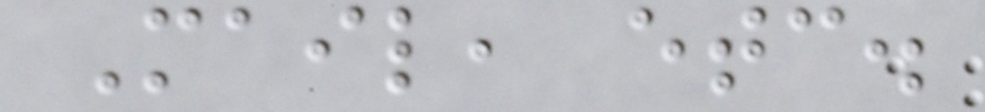Mail, etc.
